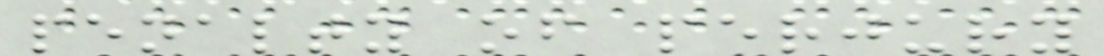penalty of perjury
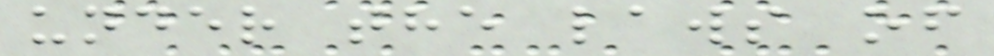under the laws of
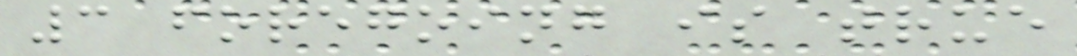3 foregoing is true
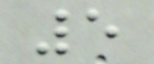5
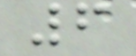6
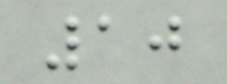10
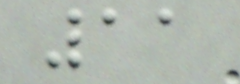11
